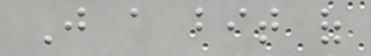Just a bit of
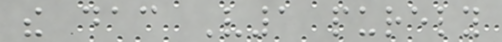the dac V1 purely
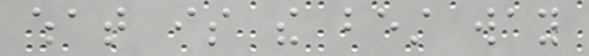what is the best way
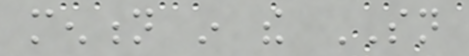mention in the SN
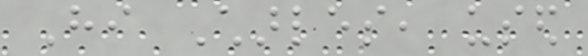Hi Charles, used
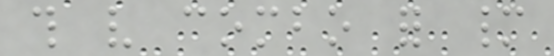this very combo for many
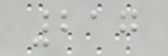217
